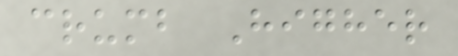crumb Higher
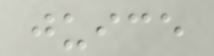juice
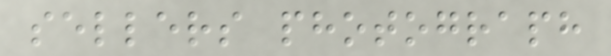sellers photograph
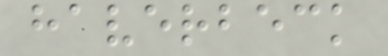haverbeck
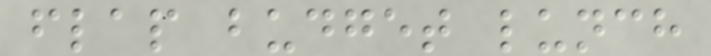flap budget lunch
